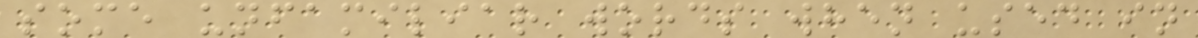some unfamiliar words when used in
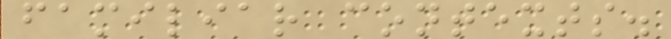familiar contexts.
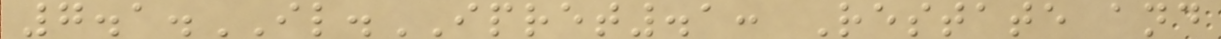7.1.IL.IPRET.1: Restate and
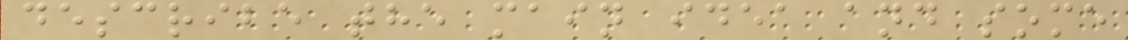describe the main idea and some
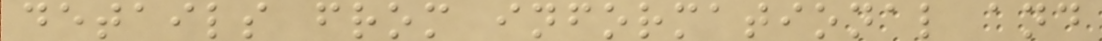details from informational and
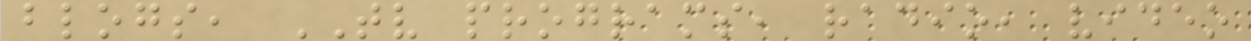blogs, TV programs, radio, video
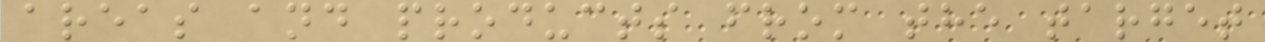areas and products from the target
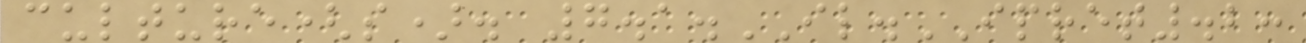culture(s). 7.1.IL.IPRET.2:
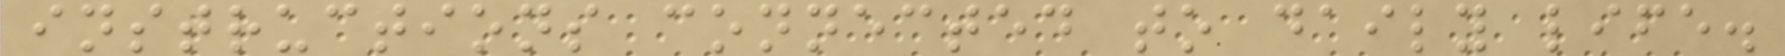instructions connected to daily life.
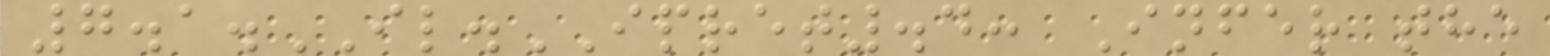7.1.IL.IPRET.4: Infer the
